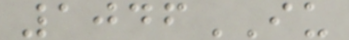1046IU
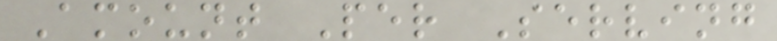Amount Per Serving
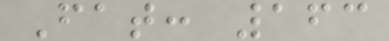Fat: 163
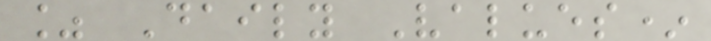% Daily Values*
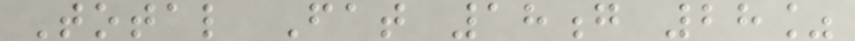Total Fat 18g 28%
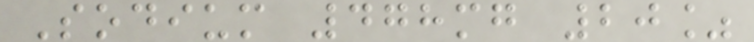Sodium 478mg 20%
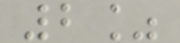2%
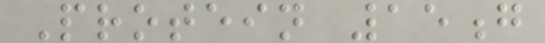Protein 15g
